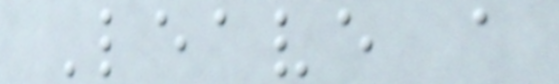Leave a
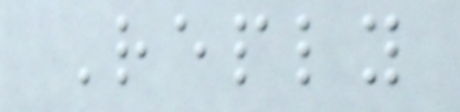Reply
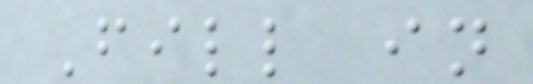Fill in
